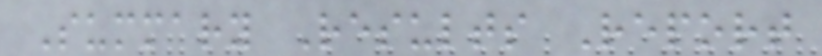Summary Results Report
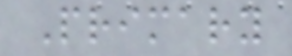Primary
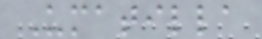Umatilla
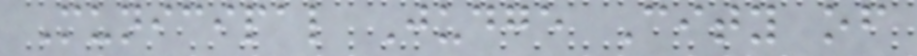Municipal Judge City of
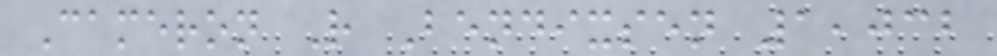Cameron R Bendixsen 1,032
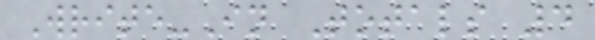Write-In Totals 4
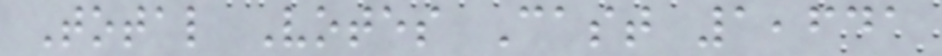Total Votes Cast 1,641
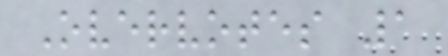Overvotes 1
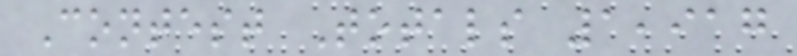Contest Totals 1,917
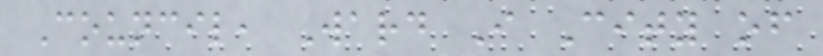Council, Ward I City of
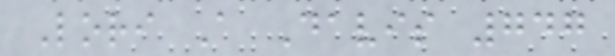Lori A Davis 747
